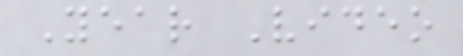Year Video
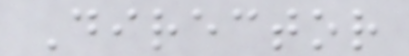Director
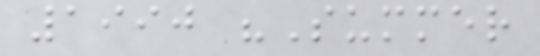1990 "Summer
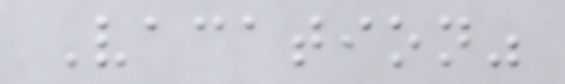Vacation"
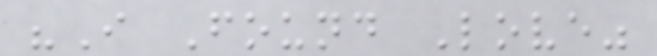"I Found Love"
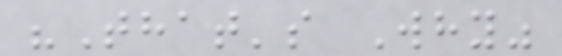"That's Why"
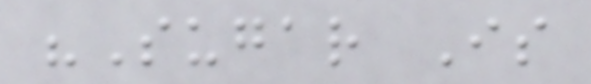"Sugar Is
